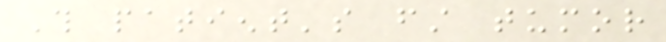This patient's first tumor
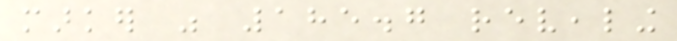marker was 185.7 revealing
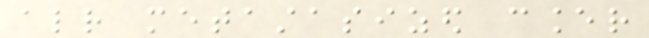already metastasized cancer
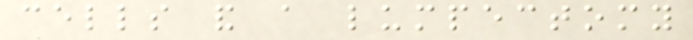cells and a lumpectomy
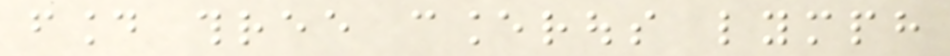found three cancerous lymph
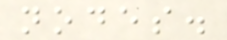nodes.
